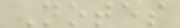Notes
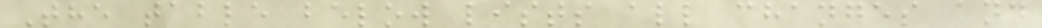The table below lists all changes and
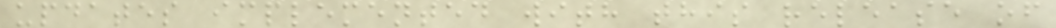updates implemented with this release of
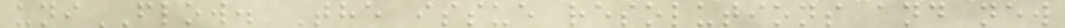uniFLOW. The issue resolutions and new
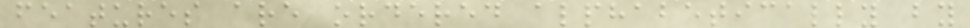features are ordered alphabetically by
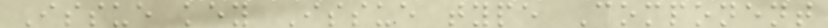Issue key Issue type Component
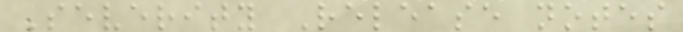Severity Release notes
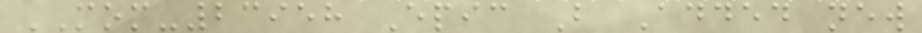MOM-23958 Epic B Added new
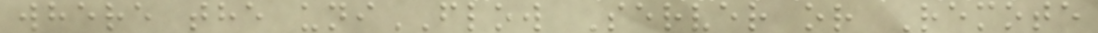where the uniFLOW Server or Remote
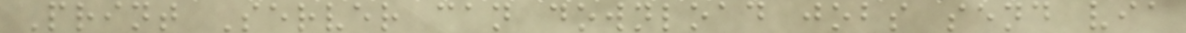Print Server can download jobs send via
